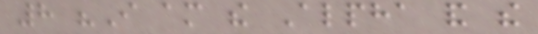8 "I am the Alpha and the
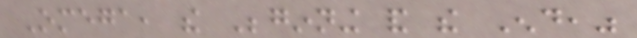Omega, the Beginning and the End,"
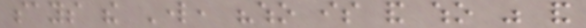says the Lord, "who is and who was and
